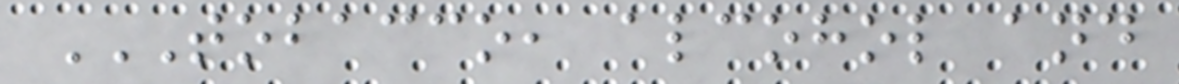TOBACCO, ALCOHOL AND
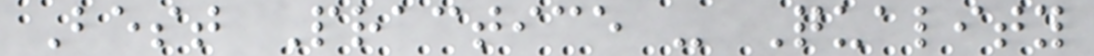Best Practice - Quality
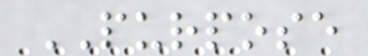PURPOSE
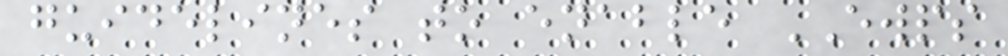guidelines to enable EWPS
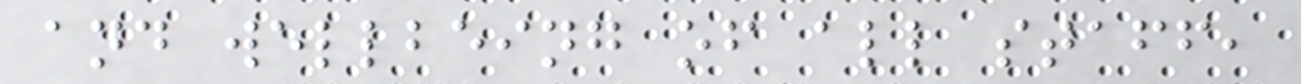and wellbeing of all staff,
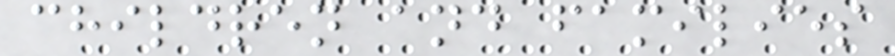children and families
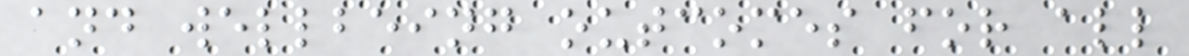and wellbeing outcomes for all
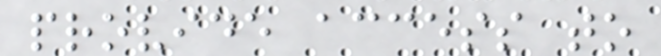provide access to
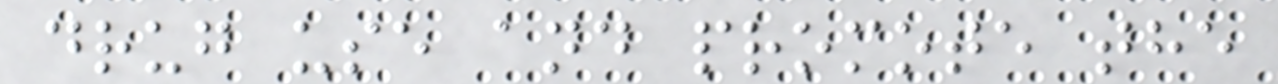drug use and promote the
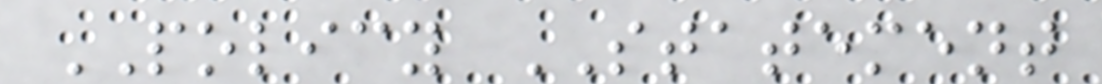POLICY STATEMENT
